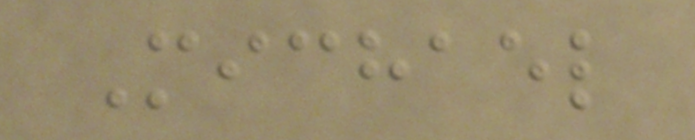Michael
